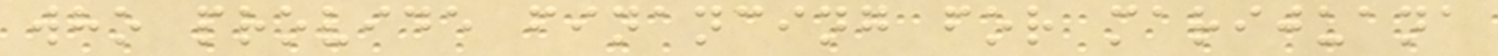who provide financing for marijuana
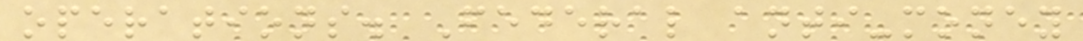operations. Federal anti-money
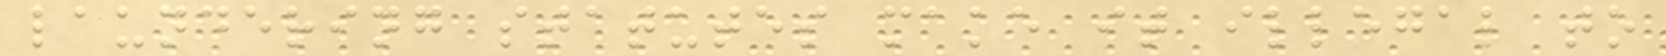laundering statutes make it illegal to
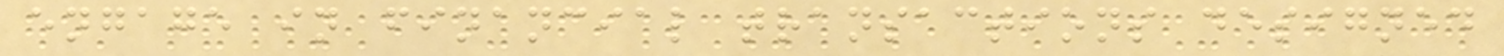engage in financial transactions designed
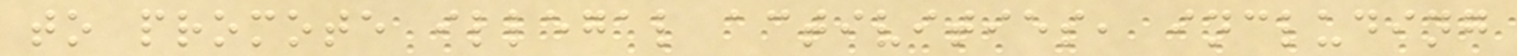to promote illegal activities, including
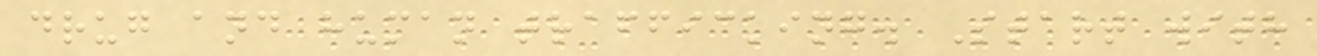drug and human trafficking. Start with
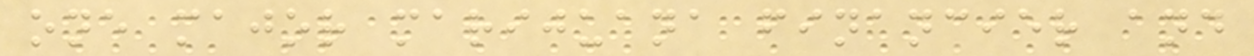one major marijuana financier and
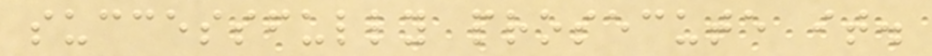successfully prosecute it.
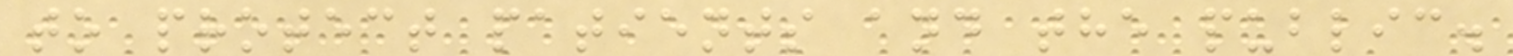to protect patients and the public.
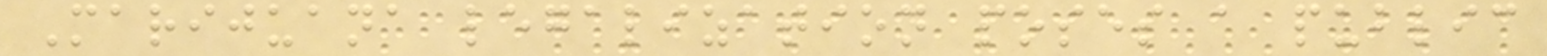Marijuana legalization poses a public
